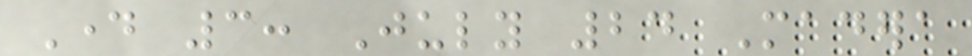Day 3: July 24 Madera
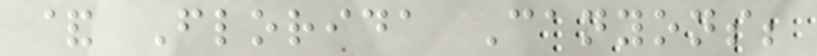& Florida Canyons;
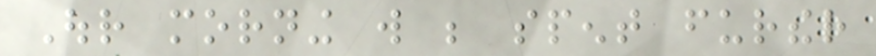Our morning will be spent further
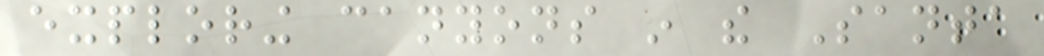exploring canyons in the Santa
